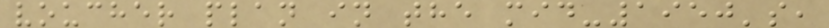voucher plan in the mid-1950's,
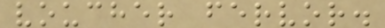voucher fervor.
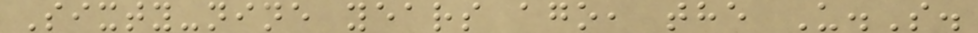Sixty-nine years ago, the U.S.
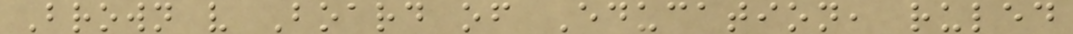Brown v Board of Education, ruled
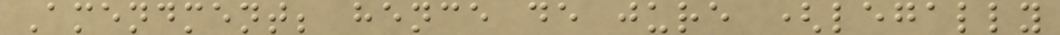Amendment; hence de jure (legally
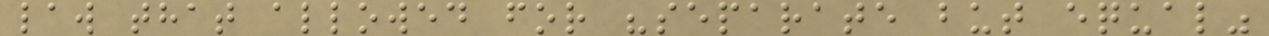law that allowed for "separate but equal"
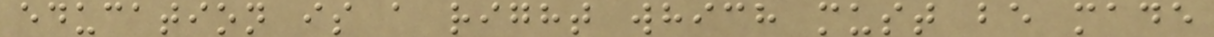education is a right which must be made
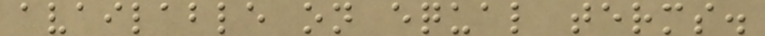available on equal terms.
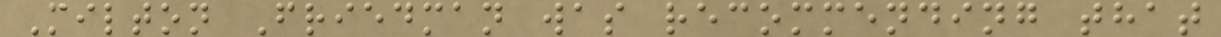Milton Friedman was recommending that
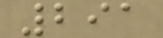291
